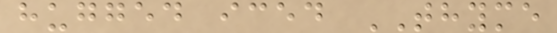hugged iced THYME
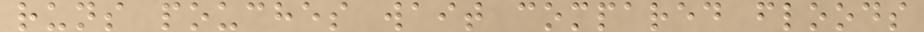runs pouches wait compared floods
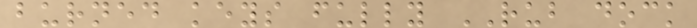burned keys fully RUB dock
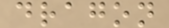dragon
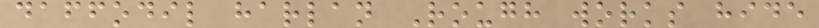daffodil harlan Rough works hide
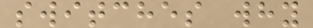switches why
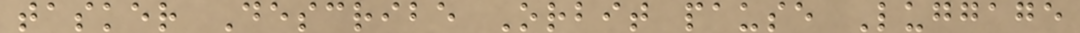tasker Describe Orbit pause Luggage
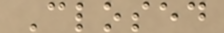Closed
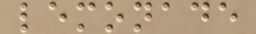lemonade
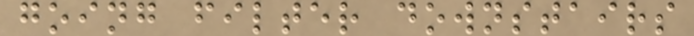going filter downstairs
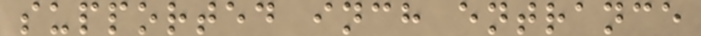supported inch entrance
